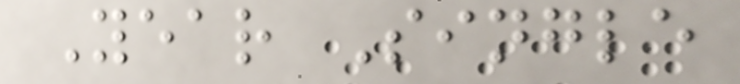Year Single
